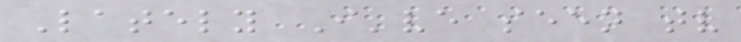Lately I've seen tv
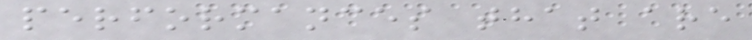performances that are
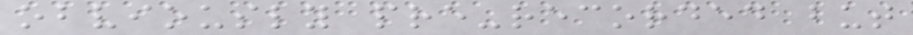obviously pre-recorded but
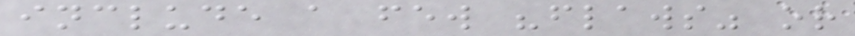include a few "flaws" or
